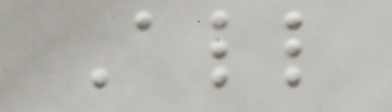All
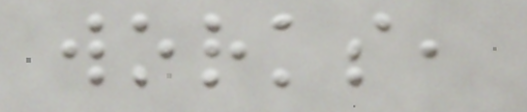works,
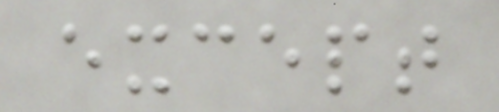except
